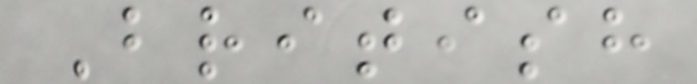British
